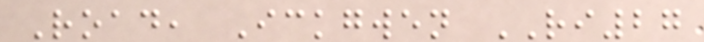Road, Ickgwen RI27
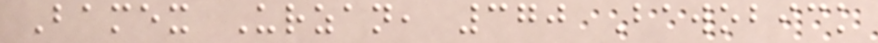Bamex Urzan, 370 Bawobick
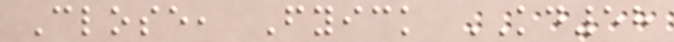Close, Fyick KD58
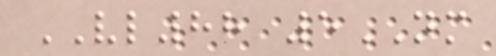VL88 5NM
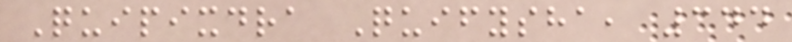Quipixdra Quifysha, 344
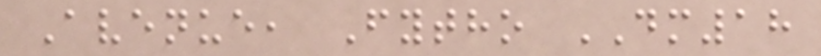Avenue, Fytho DM18
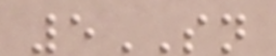5SN
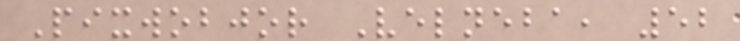Pixwobjor Velneba, 52
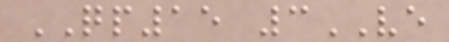QP15 3VE
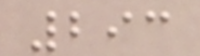293
